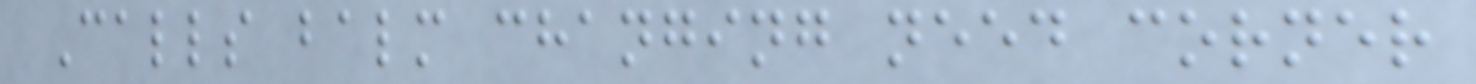Calls balm changing need corner
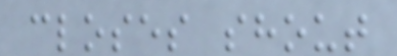closes shout
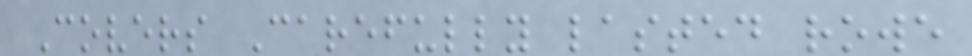Covers Carefully lasted rowe
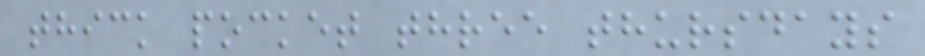thick pocket three thursdays
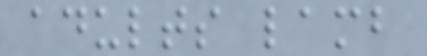adults lamb
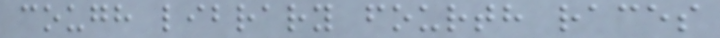cough library fourth races
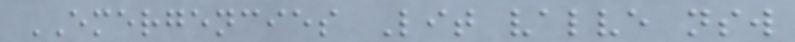EMERGENCIES Lit valve nsw
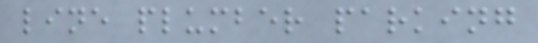line plumber parking
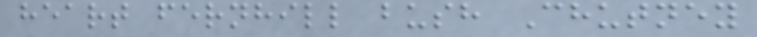heart fernhill bush Chutney
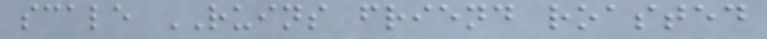scale RUINS friend roasted
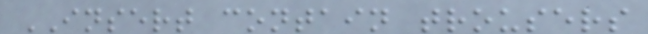INSERT contain trousers
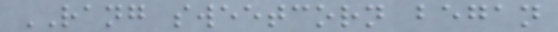RANG sweetcorn began
